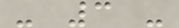- 3 -
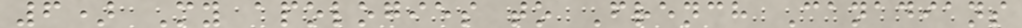6) My apologies to French Canadians
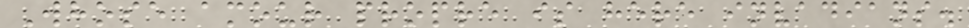Whose amour propre is here invadians.
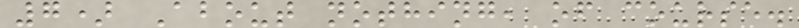7) About nothing, of course.
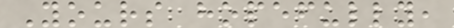Yours hopefully,
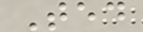Ted
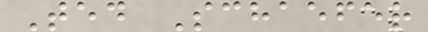Ted Schaefer
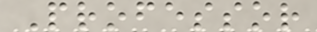Professor
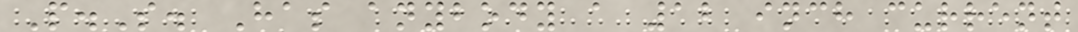P.S. Has anybody a 12 inch current
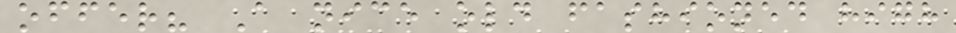offer? A nice old fashioned high
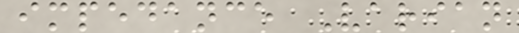impedance Varian
